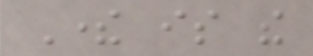There is the
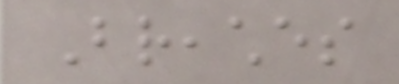Breaches
